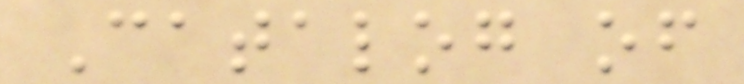Catalog of
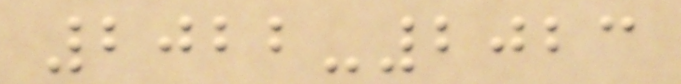2022-2023
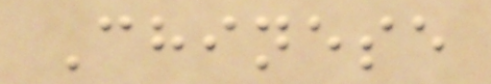Chinese
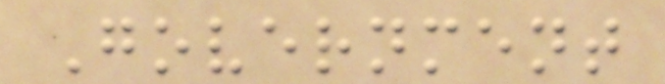Government
